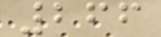266
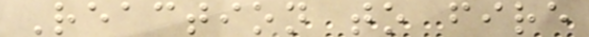Reaction to fire
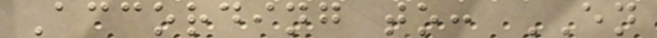According to: EN
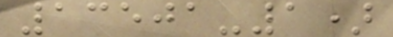13501-1)
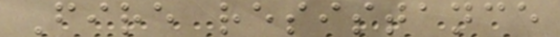Fire resistance
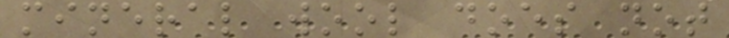mineral wool does not
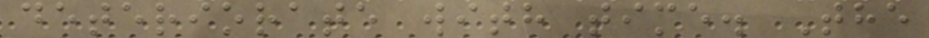deteriorate with time. The
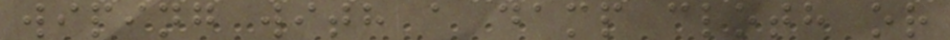wiping with a damp cloth or
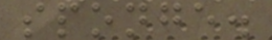sponge.
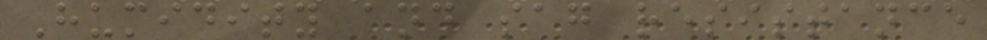Humidity and sag resistance
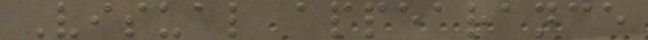Visual appearance
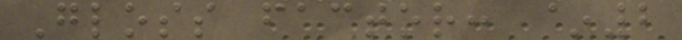Gloss factor: ~2
